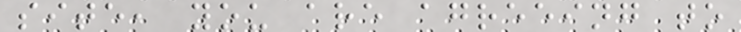site, you are agreeing to
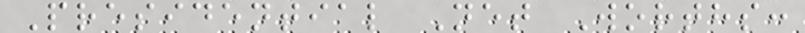Presidential Net Worths:
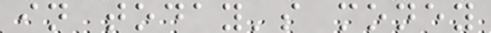in today's money
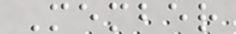Member
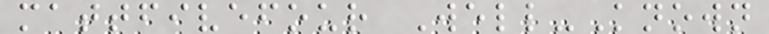mattfivefour Well-Known
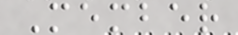Member
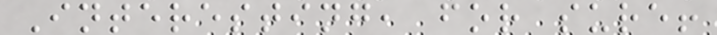Interesting, for sure!
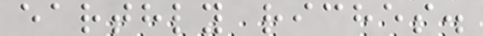earthly riches.
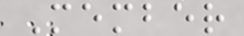Member
